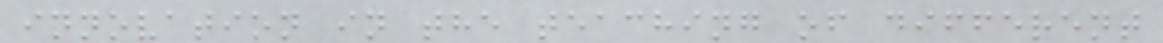innovation in the teaching of different
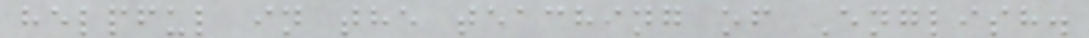helpful in the teaching of English.
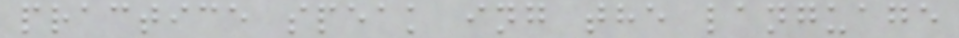practice speak ing the language
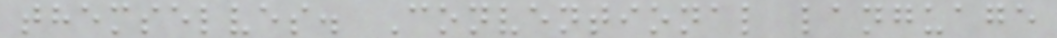themselves. Conventional language
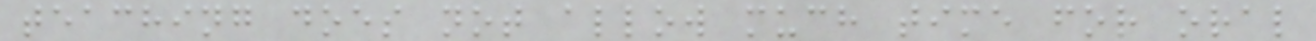teaching does not allow much time for oral
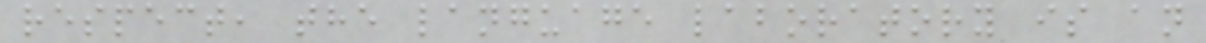respect, the language laboratory is an
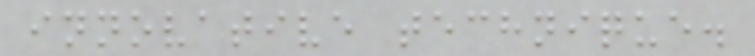innovative technique.
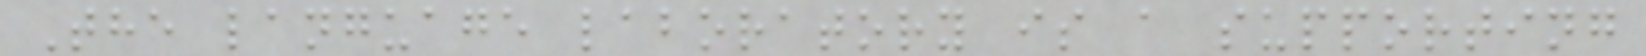The language laboratory is a supporting
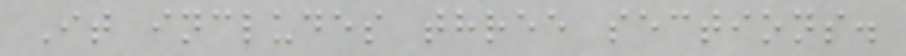It includes three sections.
